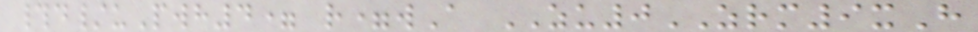#d/uPwh4= r=wA ZU0ZRM9xH
